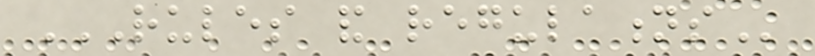RULES AND REGULATIONS
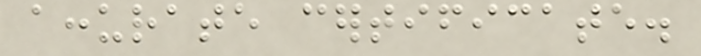accurate certificate.
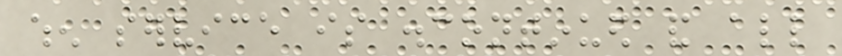when service is discontinued and all
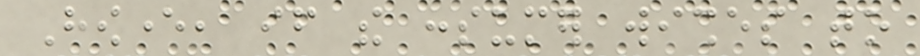However, if the consumer wishes to
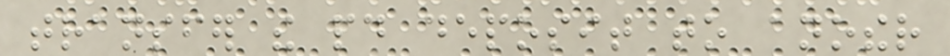transfer the paid deposit to another
